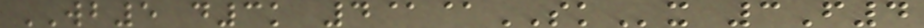WB5 d3k 4@@SKx 3F4
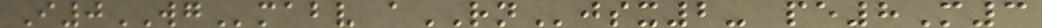I0WGmabv aRNjsx2- pe8M3
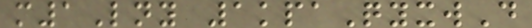m1Lny 1kpaQyxwD
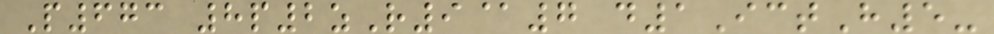P673 8p2zR9@7 d1IctH5-
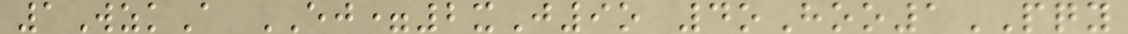1WzkA EJ=2xJ9o 4oHoo1PQY
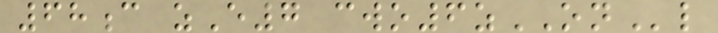68c zE7 cwo6zONl
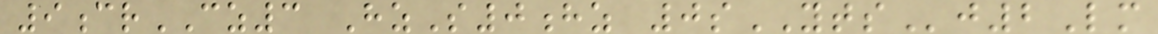9crCZ3 HzS0hz 0sYTSj2Lm
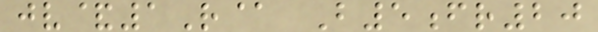jv&1R@ B5fr20
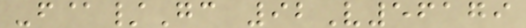-f@/Gc 92V56179
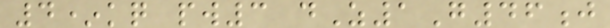4*kq pw3 dZ1G46j
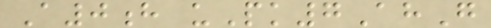A0h uPk7AhG
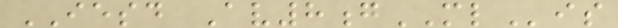IESD Av8gMLis
